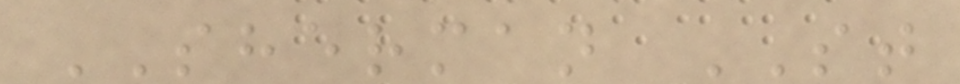SHERMAN ST
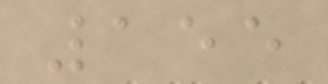155
